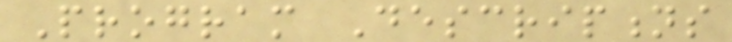Program Descriptions
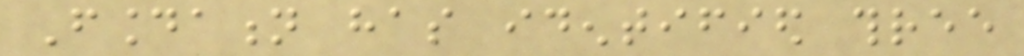Foundation has identified three
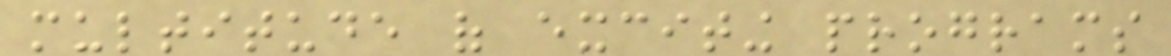multitude of exciting programs
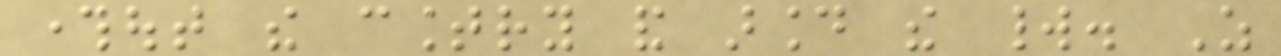throughout the country and around the world. As
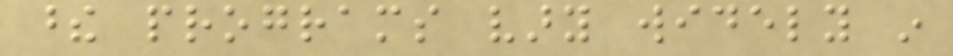these programs vary widely in
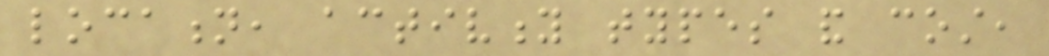location, activity types and cost,
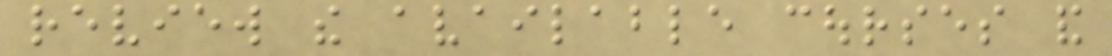review the available courses and
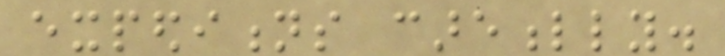expeditions carefully.
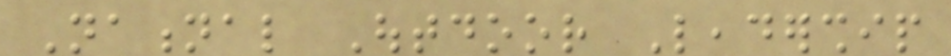National Outdoor Leadership
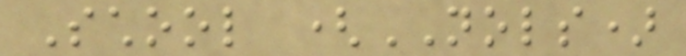School (NOLS)
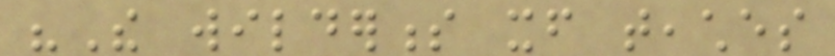"The wilderness itself teaches
